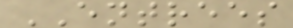ENTREES
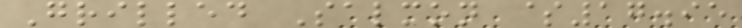Grilled Salmon $17.95
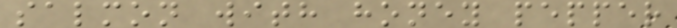salmon with honey pepper
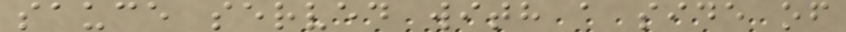sauce served with a side of
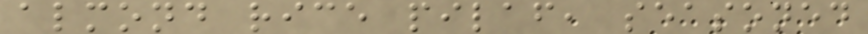almond rice pilaf, seasoned
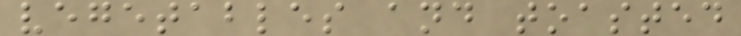vegetables and toasted
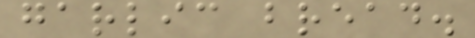garlic bread.
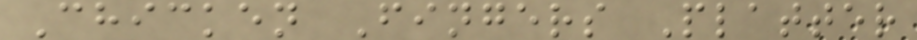Chicken Fingers Platter
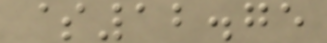$12.75
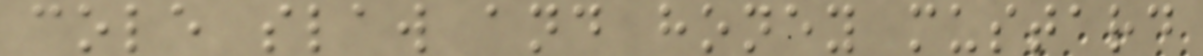cole slaw and honey mustard
